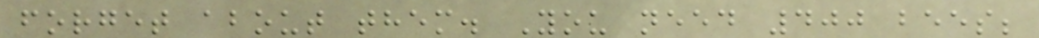forget about them. You need 400 bees;
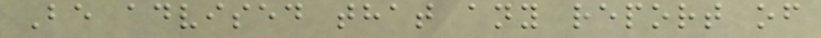Be advised that any report of
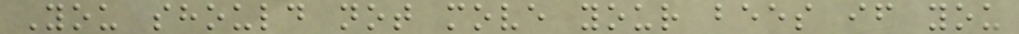You should not move your bees if you
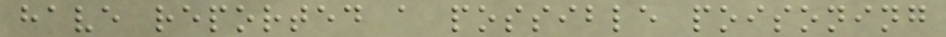have reported a possible poisoning
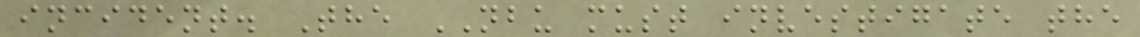incident. The NBU must investigate the
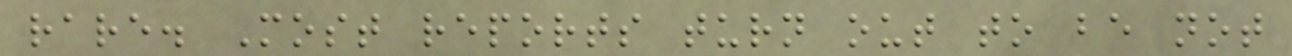rare. Most reports turn out to be not
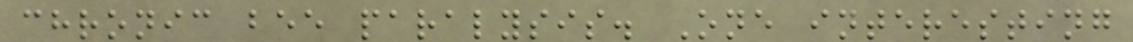chronic bee paralysis. One interesting
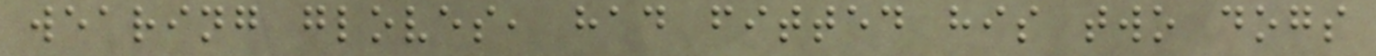wearing gloves, had fitted his two dogs
